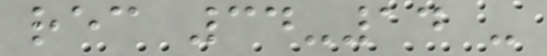rec 34-14 -
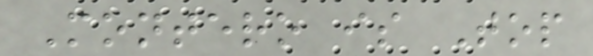Montero is Top
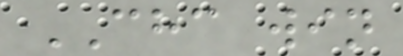CHC win
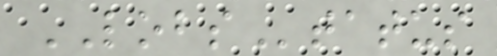LOBStatus
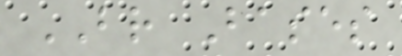BR Bases
